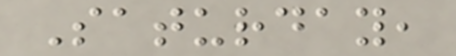Saturday,
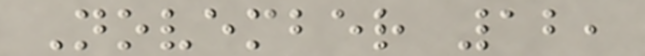November 12,
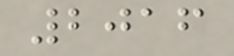2016
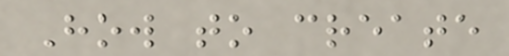How to create
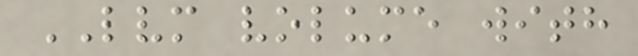LVM volume with
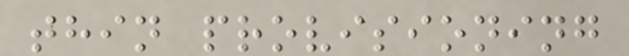thin provisioning
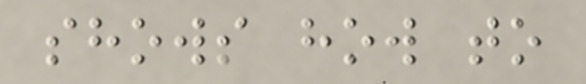shows how to
